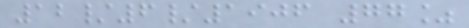12/6/1906 77%
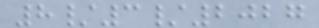8/3/2027
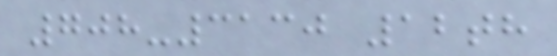708-3130 12th
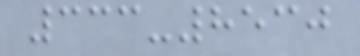333-8530
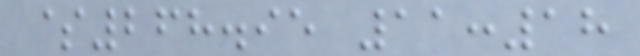$268.95 11:18
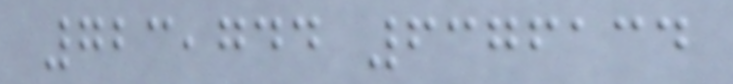723,744 6376134
